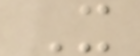X
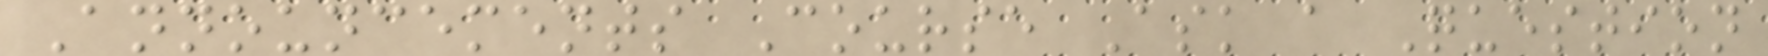Announcements Course Ask a Question
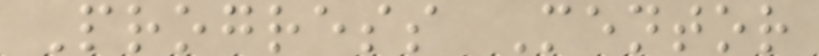Progress Mentor
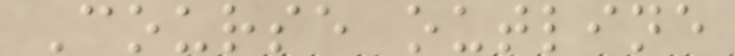Course outline
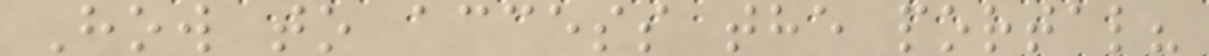How to access the portal?
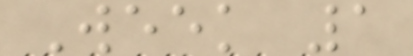Week 1
